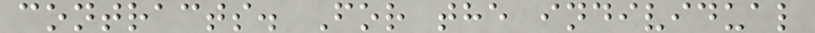contracts. For the individual
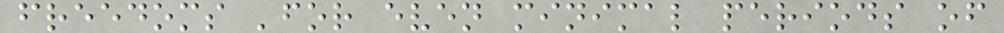freedoms 'for even minimal periods of
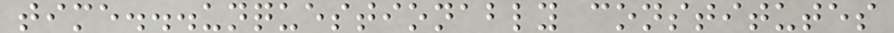time...unquestionably constitutes
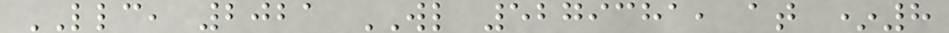LLC, 2021 WL 5279381, at *8
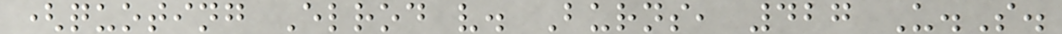(quoting Elrod v. Burns, 427 U.S.
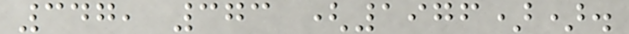347, 373 (1976)).
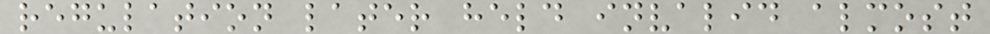regulation later held invalid almost
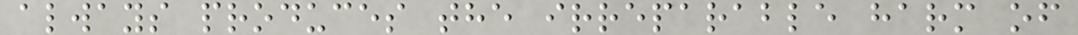always produces the irreparable harm of
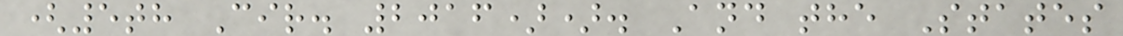(5th Cir. 2016)). And the States
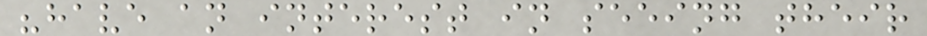"have an interest in seeing their
